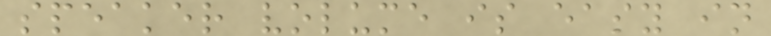speaker volume is easy in
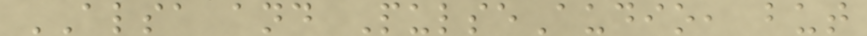ALSA and PulseAudio, but
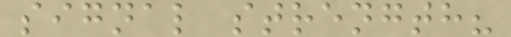signal strength?
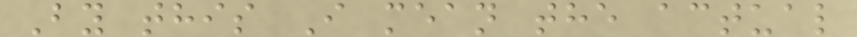By this I mean the actual
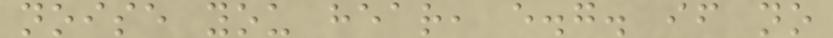noise you hear, e.g. if no
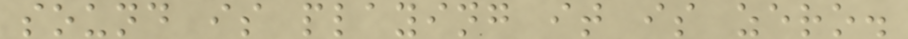sound is playing it is zero.
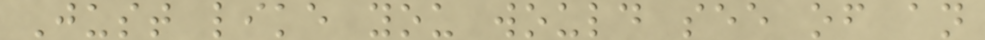Just like you would see of an
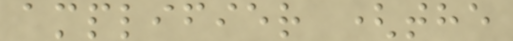amplifier (the
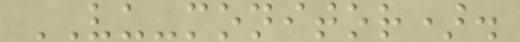VU-monitor).
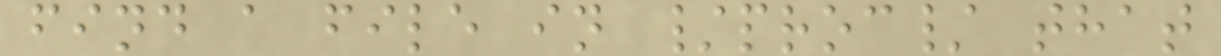find a file in /proc/ that
